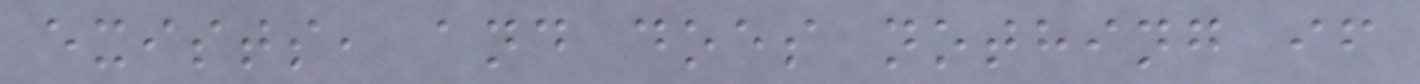exists, and does nothing if
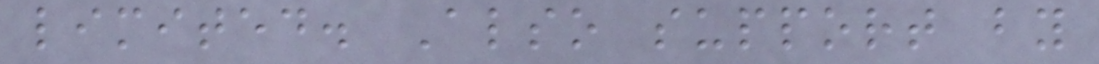limited. Also support by
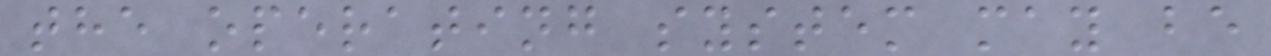the operating system may be
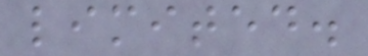limited.
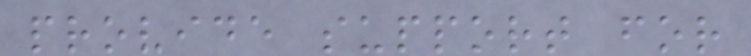provide support for
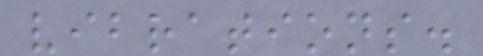vibrations.
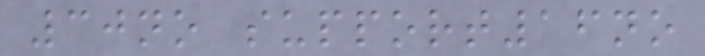30no support16no
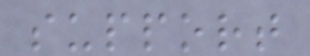support
